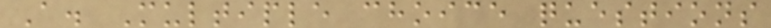A. Multiple choice questions
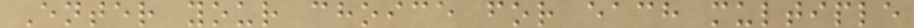Enter your choice for each multiple
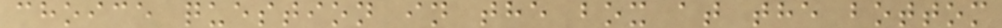choice question in the box at the bottom
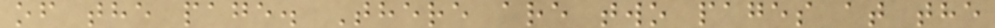of the page. There are two pages at the
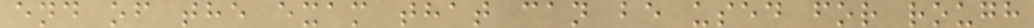end of the exam that can be used for rough
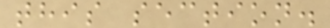this section.
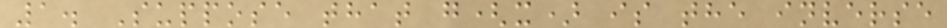1. Suppose that g(x) is the inverse
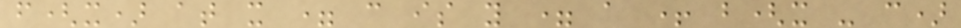f(x) at x = c is y = a + b(x - c)
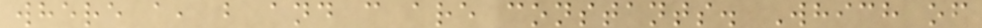where a, b and c are constants. Which of
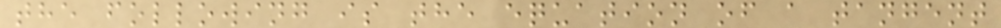the following is the equation of a tangent
